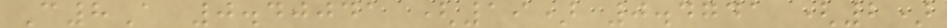C8A 0.40041 (19) 0.4741 (2)
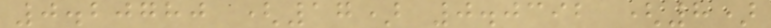0.20780 (17) 0.0392 (8)
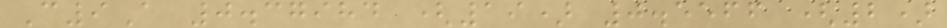C9A 0.37984 (19) 0.5566 (2)
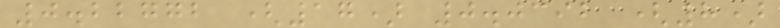0.22772 (17) 0.0392 (8)
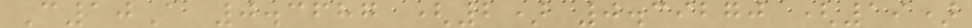C10A 0.3687 (2) 0.39270 (19)
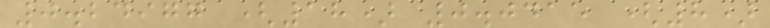0.24977 (18) 0.0415 (8)
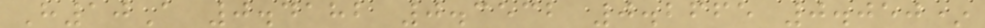H10A 0.4182 0.3532 0.2665 0.050*
